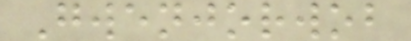Gwenjorwob
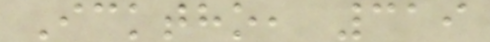Icktho, 319
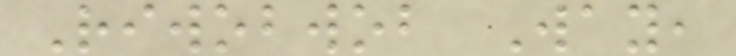Riwobwob Way,
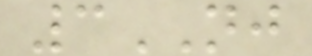3NJ
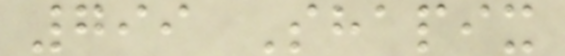799 Shapix
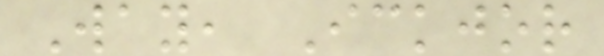Way, Ickjor
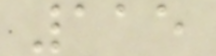115
